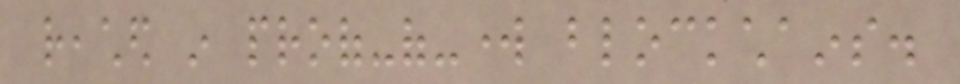reached in proof-of-work blockchains.
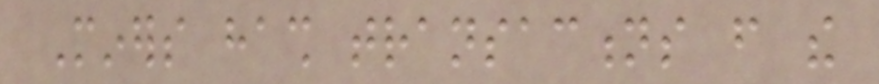Miners hash transactions from the
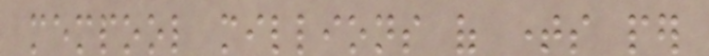mempool millions of times per
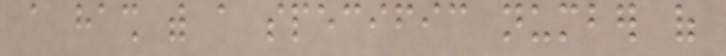a hash with a specific number of
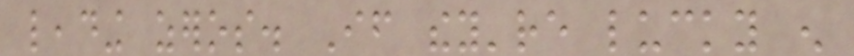leading zeros. If they're lucky enough
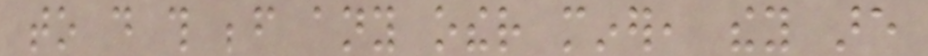to do this before any other miner, they are
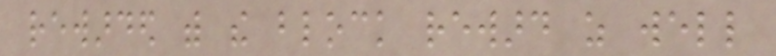rewarded with the block reward as well
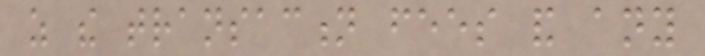as the transaction fees and any
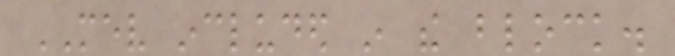MEV included in the block.
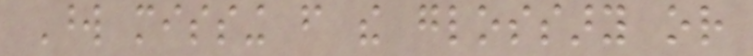Word missing from the glossary or
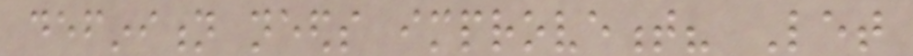definition needs improvement? Let
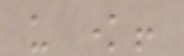us know!
